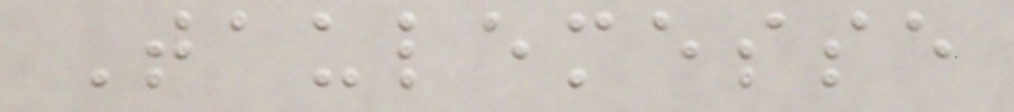Taulemesse
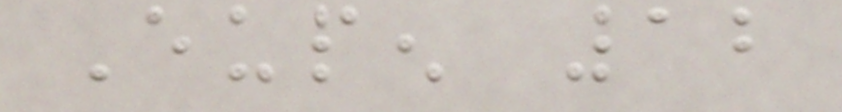Eupen 12
